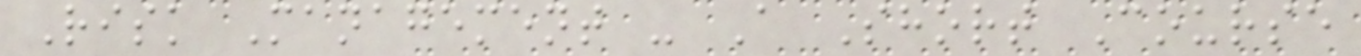Risk Management - A Short Course
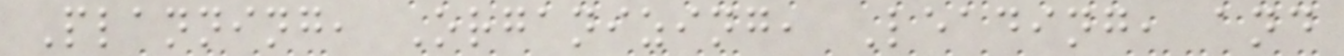Planning, Organizing, Leading, and
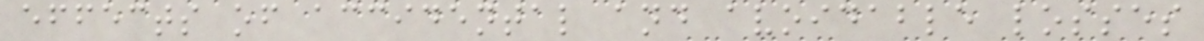effects of accidental and avoidable losses
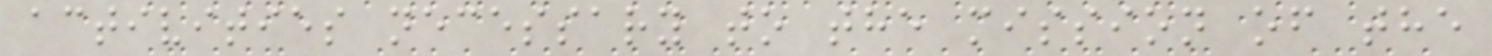activities necessary to the mission of the
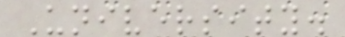University.
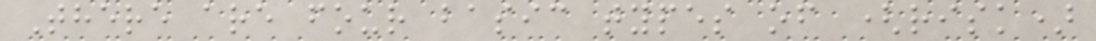There are four basic types of (risk)
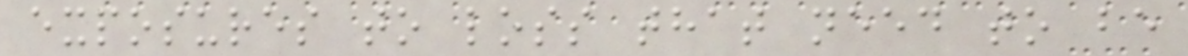exposures to loss that need to be
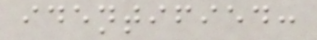identified:
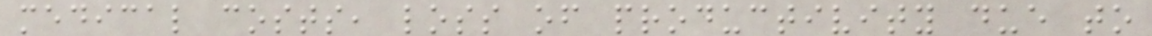medical costs, loss of productivity due to
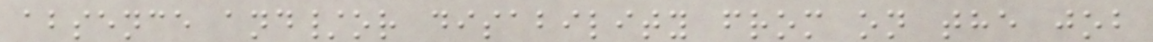absence and/or disability from on the job
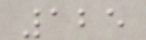125
